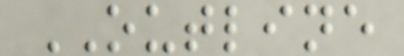OUTLINE
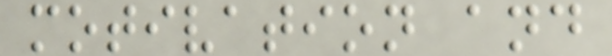motivation and
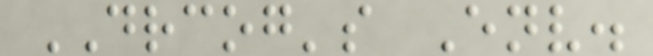DRCOG's Env.
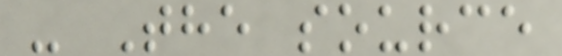- The source
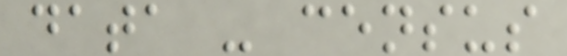data - census
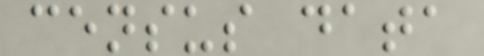census data
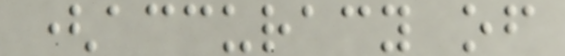(accuracy of
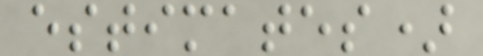estimates)
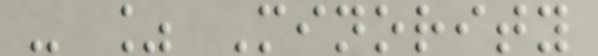- % Minority
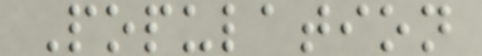Population
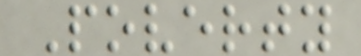Poverty
